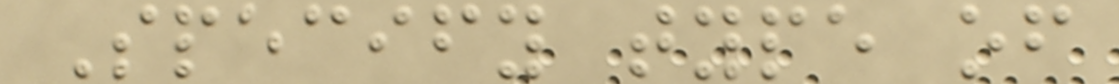Specify type of
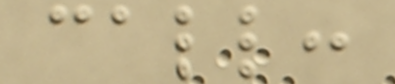call:
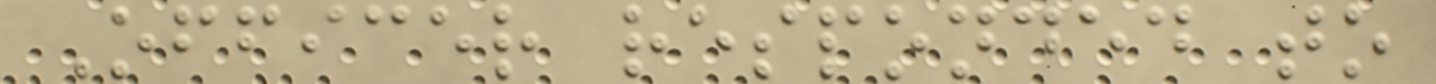Officer responded to
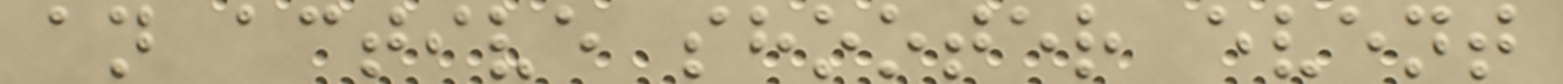an active shooter event
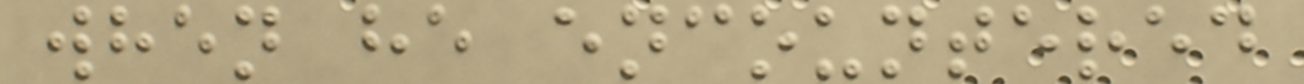when he encountered
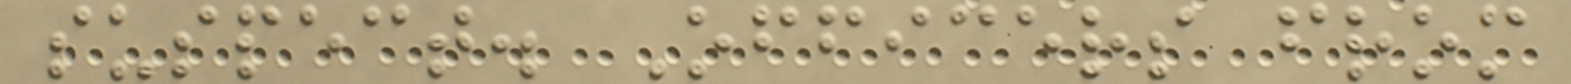suspect. Officers from
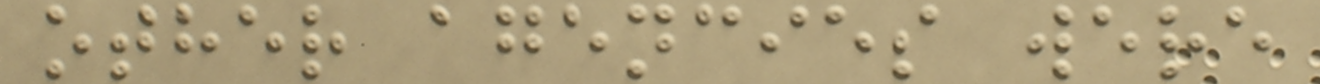other agencies were
